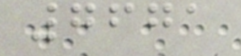7671
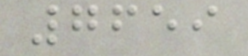7659
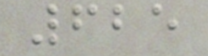625
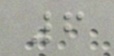6
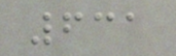631
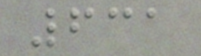631
